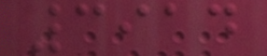3914
